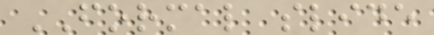FORMAL slide
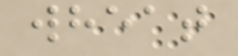wheat
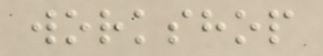workshop
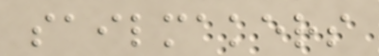sailmakers
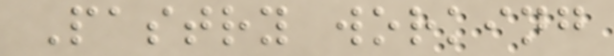Pastry working
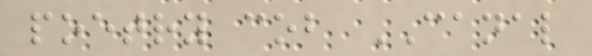poetry cob CANAL
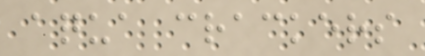aqua crackers
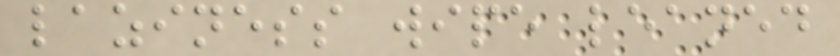laziness wipe leaned
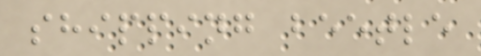shipping beetle
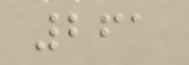261
